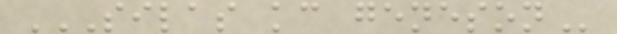SILAS KC GENESON
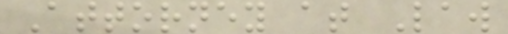Attorney at Law
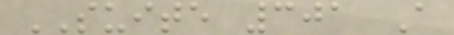SUITE 301 A
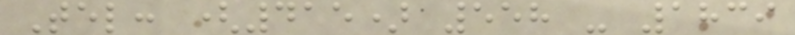Tel: (415) 558 - 1839
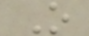O
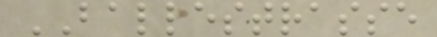BALLESTRASSE
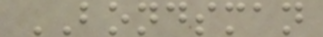BONDSMAN
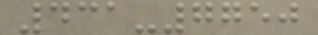431-7750
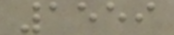1559
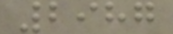2987
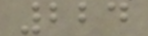224
